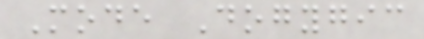Mode Dogygic
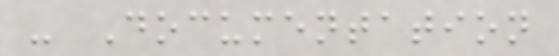- Documentation
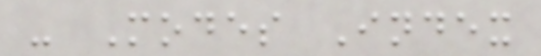- Modes Index
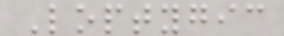Loptygic
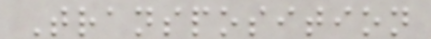Transposition
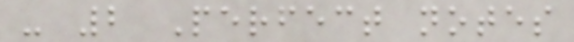- 2 Perfect notes
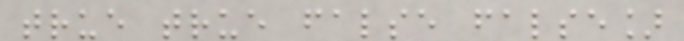true true false false]
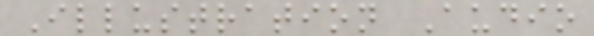Illustration Audio
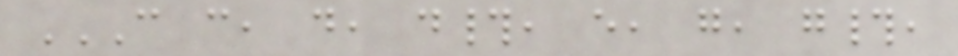C C, D, D#, E, G, G#,
